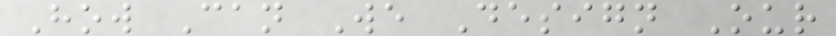How Can We Design Our
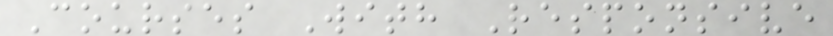Courses With Responsive
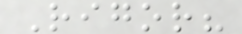Rigor?
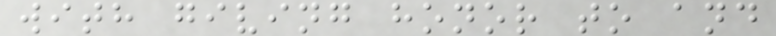with giving honor to and
